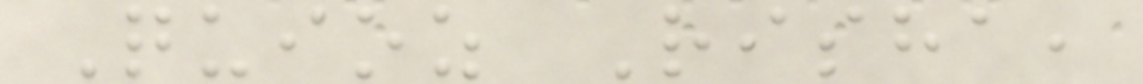Quioz Risha,
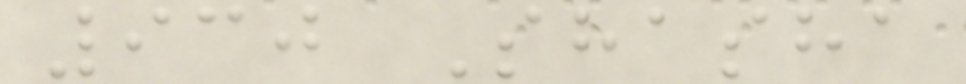930 Shasha
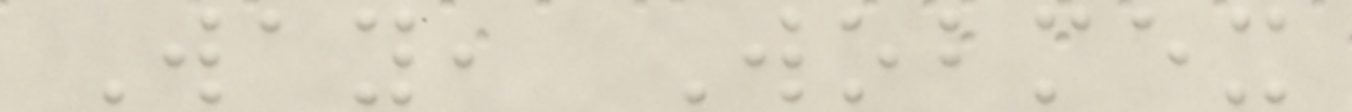Way, Wobmex
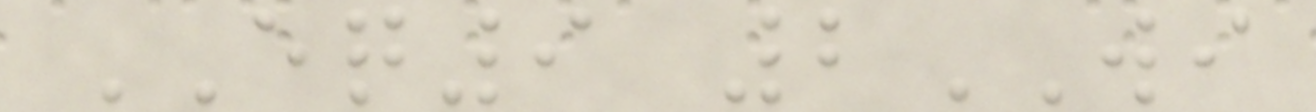EQ9 2WI
